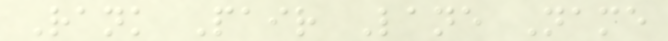Rank Pair Lane Name
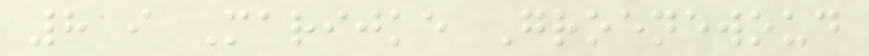8 i Marijke Groenewoud
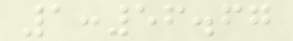1:56.67
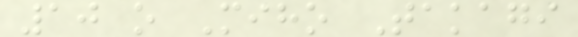10 o Miho Takagi
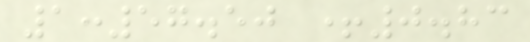1:57.50 +0.83
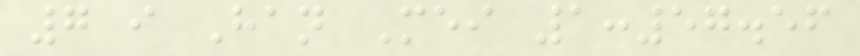7 i Han Mei 1:57.56
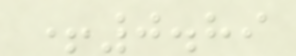+0.89
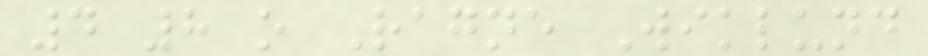4 8 o Ragne Wiklund
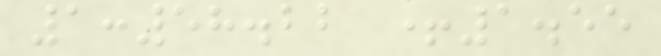1:58.22 +1.55
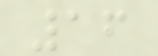16
